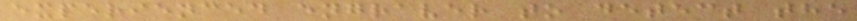experienced engraver to detect the
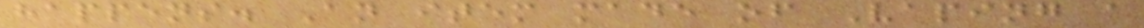happens. An item made of Vaping a
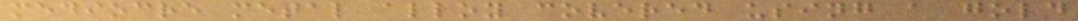mediocre metal alloy covered using a gold
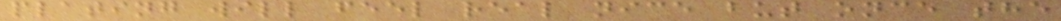plating will feel real nice but once the
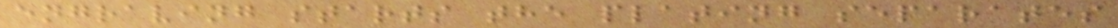engraving starts the plating separates
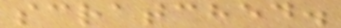scratched.
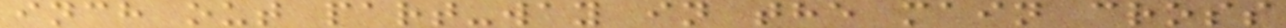inch out part-way in the main cross
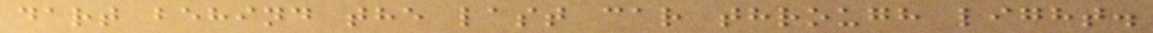dart behind the last car through light.
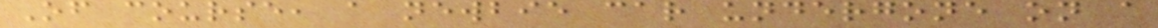Of course, a newbie car undergone on a
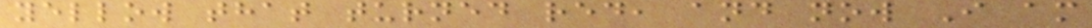yellow that turned red, and now I am
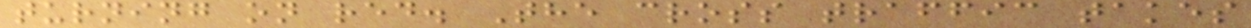turning on red. The cross traffic takes
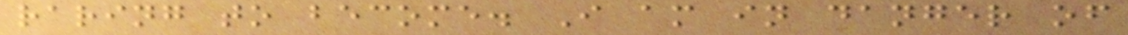raring to become. I am in danger of
